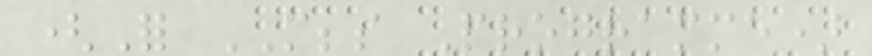(For MBBS Programme)
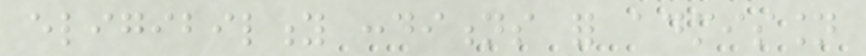eligibility conditions for admission
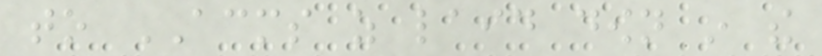to ACMS as laid down in the
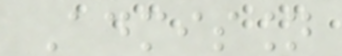Admission
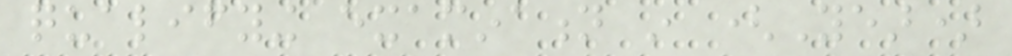qualifying examination in (Year)
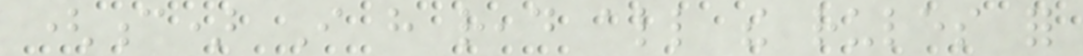(c) I have read all the rules for
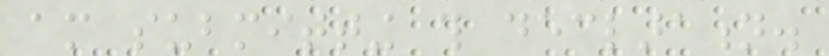am submitting this declaration.
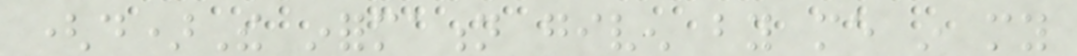(d)The information given by me in my
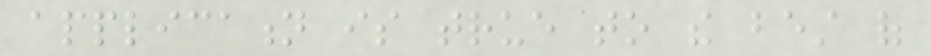application is true to the best of
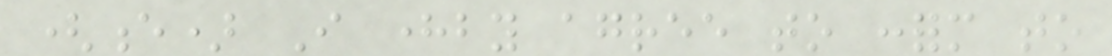(e) I hereby agree to conform to
